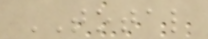TOTAL
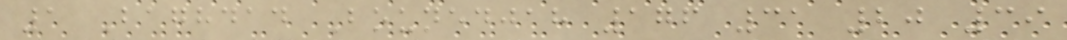1 Baghdad Bounedjah 176 31 20 39
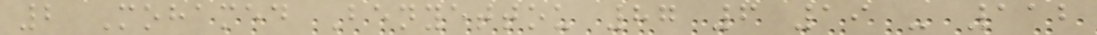2 Mohamed Benyettou 87 6 19 - 112
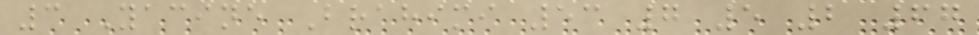3 Yacine Brahimi 53 7 5 2 67
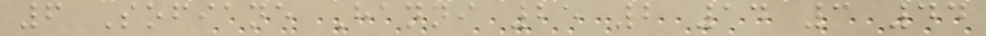6 Sofiane Hanni 25 2 14 3 44
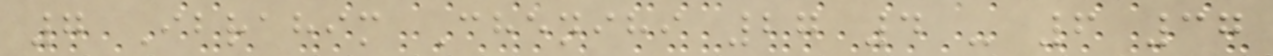7 Ibrahim Chenihi 27 4 - 6 37
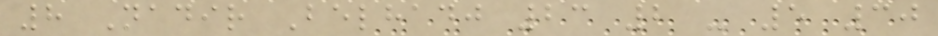8 Nadir Belhadj 23 2 - 5 30
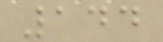144
